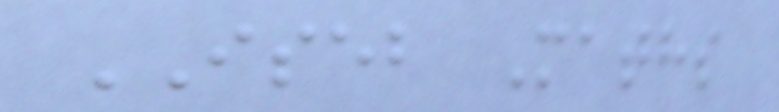ISEB Maths
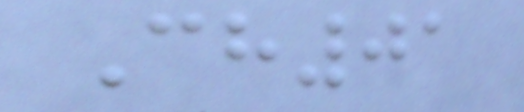Ch01
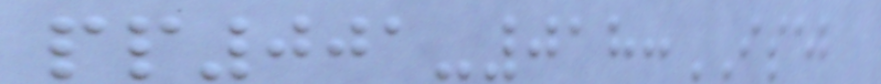pp001-018:ISEB
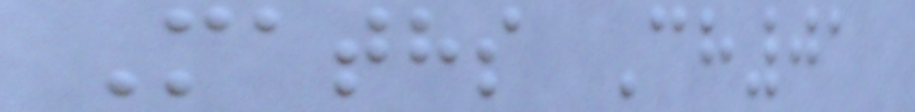Maths Ch01
